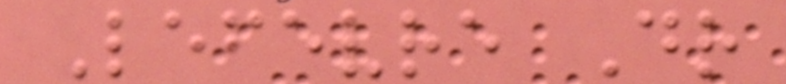Lefevre Dr
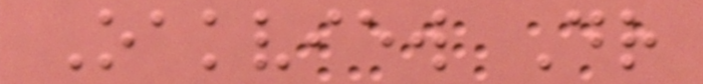Oakview Dr
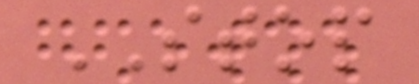STOP
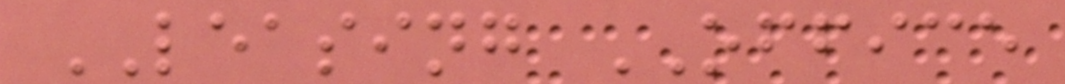LEASING OFFICE
